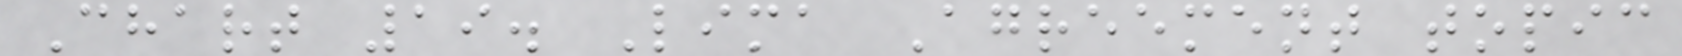Chart 19. Lima Agreement topic
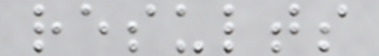results
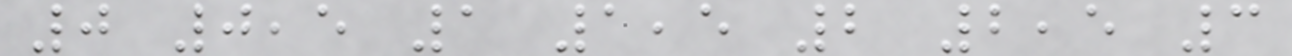0 0,5 1 1,5 2 2,5 3
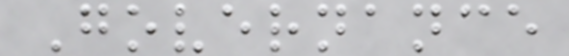Governance
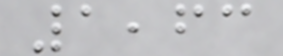1,63
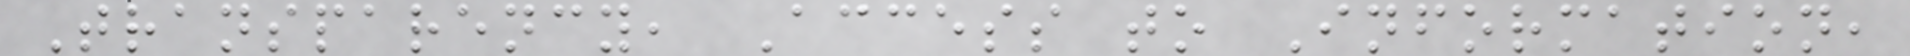Transparency, Access to Information,
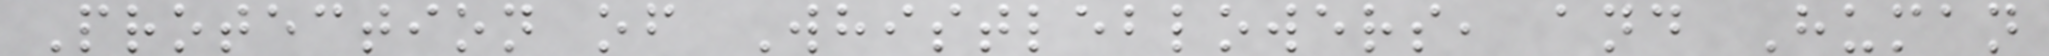Protection of Whistleblowers, and Human
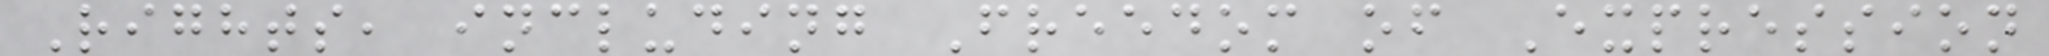Rights, including Freedom of Expression
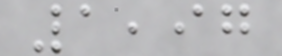1,97
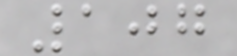107
